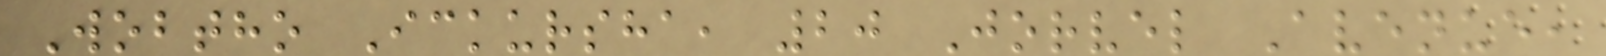Wobtho Ickursha, 20 Jorvel Avenue,
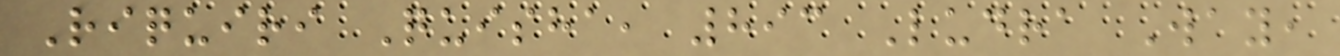Riquiri Quisha, 893 Ludra Way,
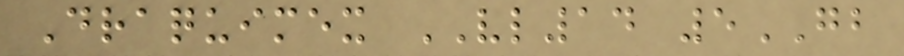Draquimex VL14 5GB
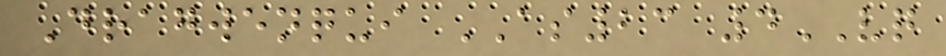Dragwenqui AS23 4VQ
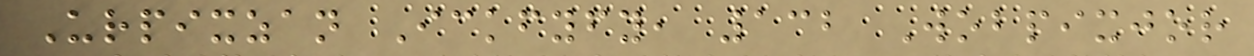Urpixzan Ickfyfy, 132 Wobpixjor
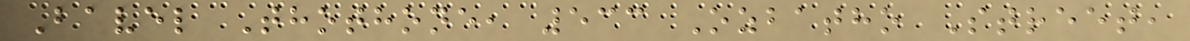Bavel Thothone, 533 Ozbatho Street,
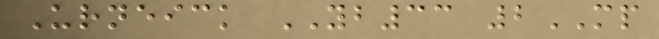Urneick YB33 2MP
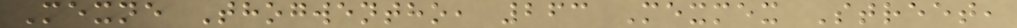Mexne Thogwentho, 263 Mexmex Street,
